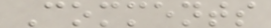Comments
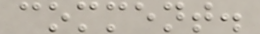comment.
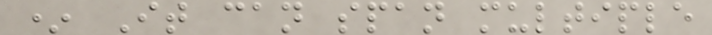* It can span multiple
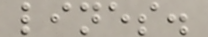lines.
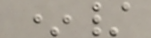*/
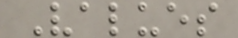Values
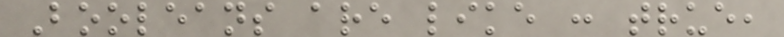Booleans are like : true,
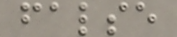false
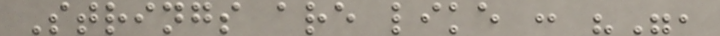Strings are like : "",
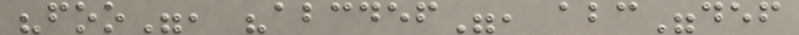"foo", "abcdef", abc"def
